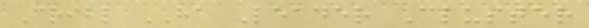Cribl HA Leader Cluster
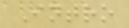Intro
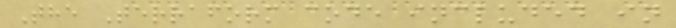The Terraform code included in
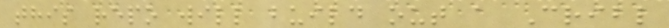this repo will build out a Cribl
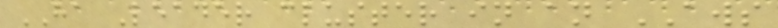HA Leader cluster in an AWS
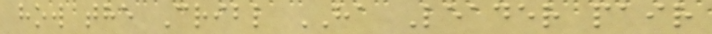how the Cribl HA Leader pair
